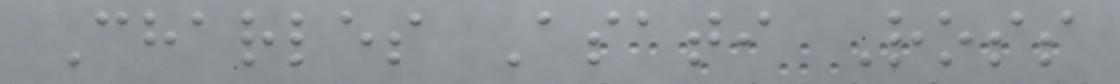Charles Asati Ross
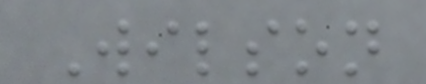Wilson
